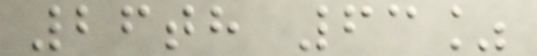26th 63%
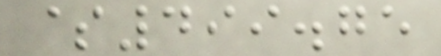$499.75
